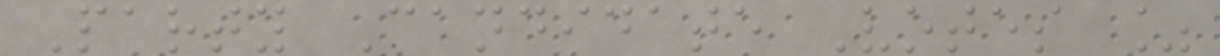Party Candidate Votes %
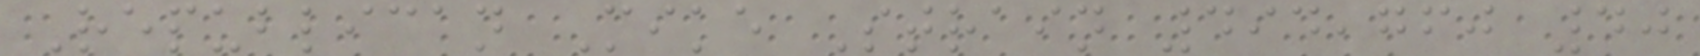Republican Mike Strain 494,760 40
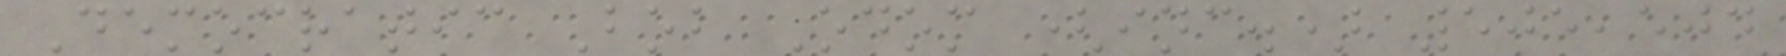Democratic Bob Odom (inc.) 505,504
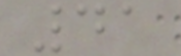41
